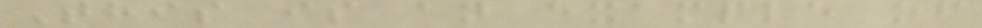This is an example of
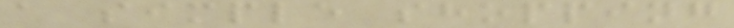a simple shopping
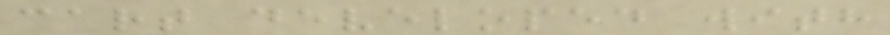cart developed with
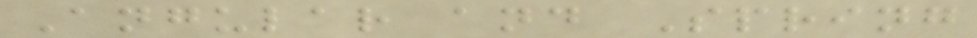Angular and Spring
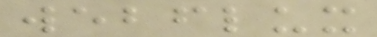webflux
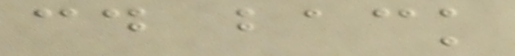cd back
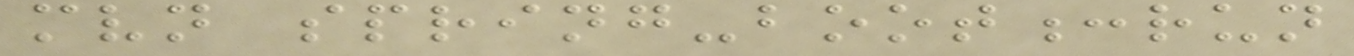mvn spring-boot:run
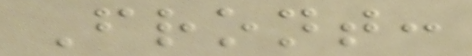Front:
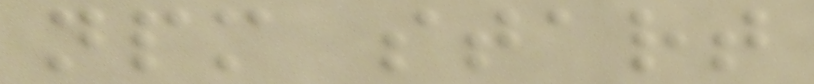npm start
